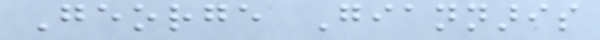George Giannaris
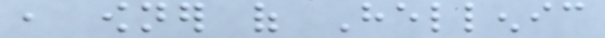, owner of Hellenic
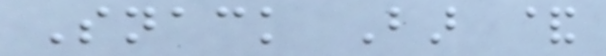Snack Bar &
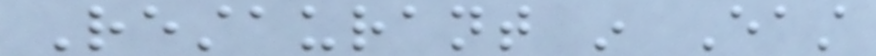Restaurant in East
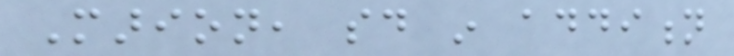Marion, said in addition
